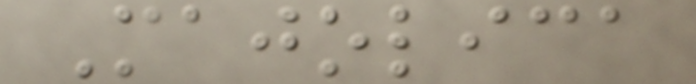Majolica
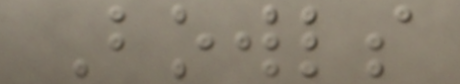Bowls
